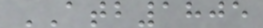ATB1805
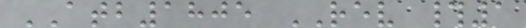ATB1805 REV #1
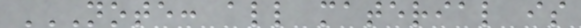NOTE: ALL MATERIAL IS
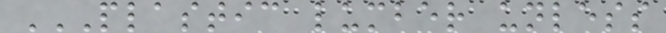PLASTIC LUMBER UNLESS
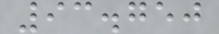93.750
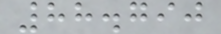88.790
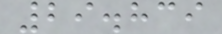29.839
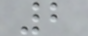2
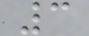3
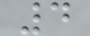4
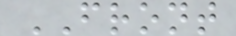FRONT
